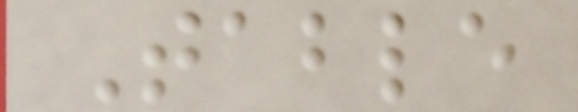Table
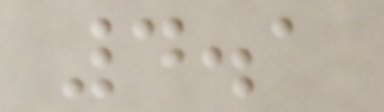4.1
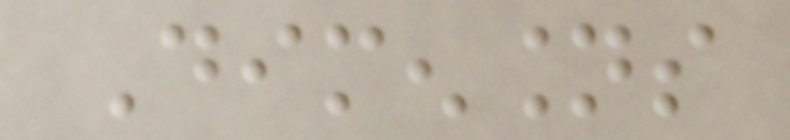Dimensions
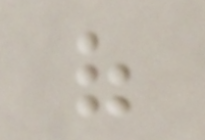of
